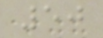50
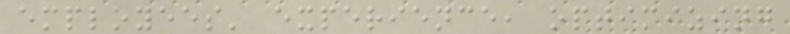employees' experience, optimizing
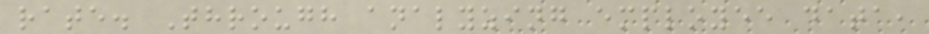rate. Through analyzing employee data,
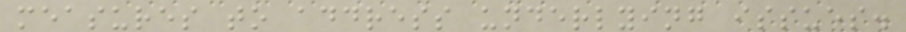measures to address underlying issues.
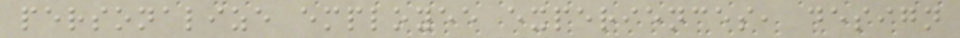personalize employee experiences, design
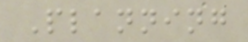Planning
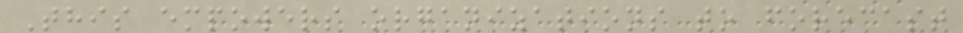This empowers organizations to forecast
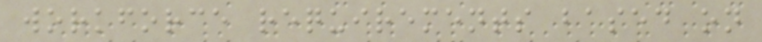workforce requirements based on
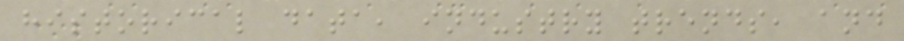historical data, industry trends, and
